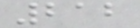212
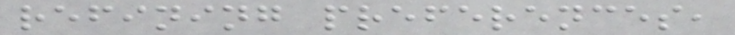refining preferences,
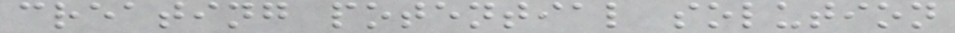creating potential solution
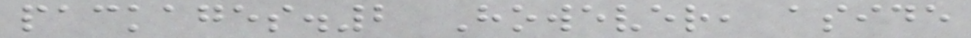packages.2 However, aside
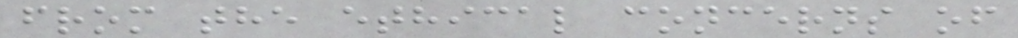from the ethical concerns of
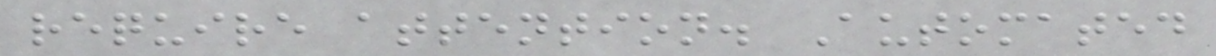require attention. Automated
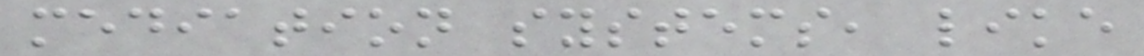mediation systems, like
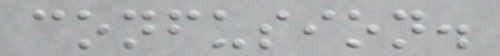confusion.
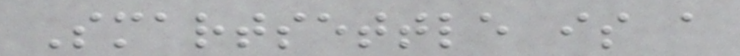Smartsettle is a
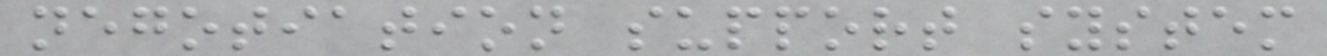negotiation support system
